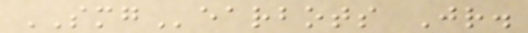SMGearbots Jr.
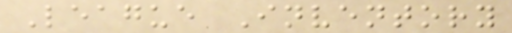League Inventory
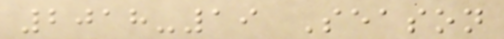2018-19 Season
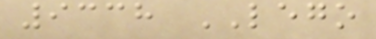9338 LEGO
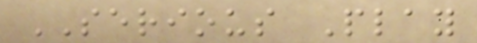SERIOUS Play
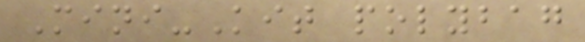Mini-Kit polybag
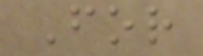For
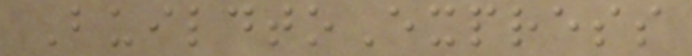BuildtoExpress
